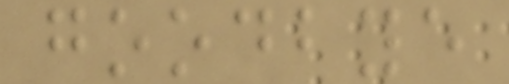goodbye
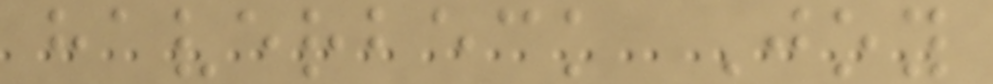haverbeck Joy
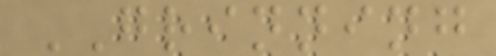GRINNING
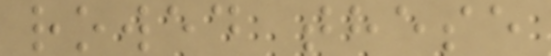rowed these
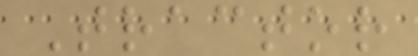Tractor
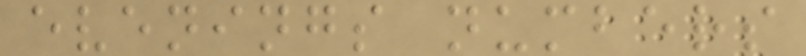evenings numbers
